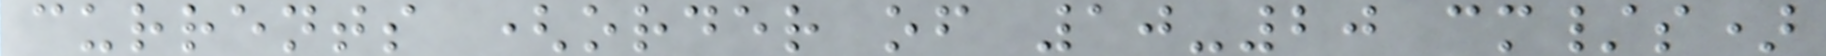currents (order of 10-20 cm/s)
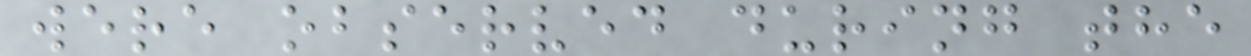were observed during the
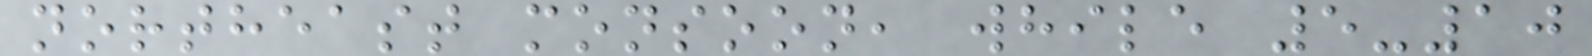northeast monsoon, while 5-10
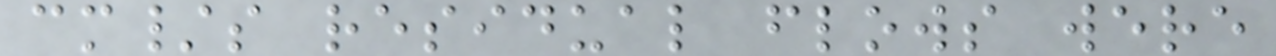cm/s residual flows were
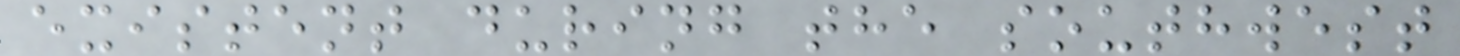existent during the southwest
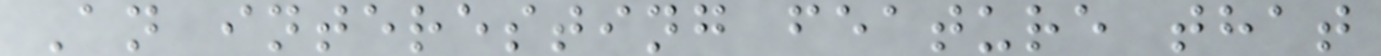An interesting feature that
